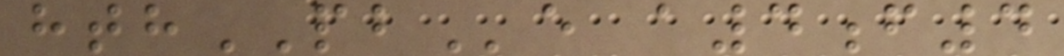hthPBe a4f4
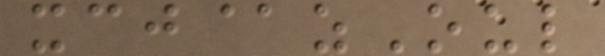xcj@zOul
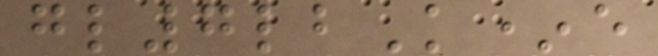gl7lbK*e
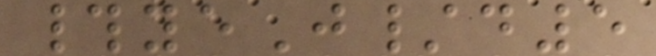#yeJ/d5
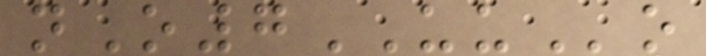nO7UUo
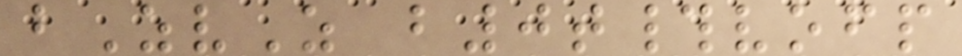bZvZ b0t#vofp
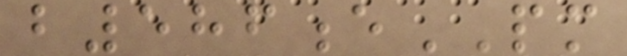b586ePM
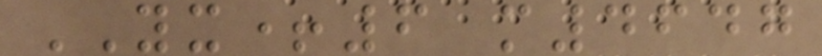YX+6 m4647
